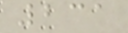231
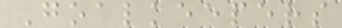Goalkeepers
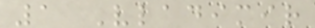1 Vladimir
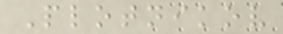Plotnikov
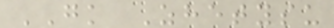GK Zhetysu
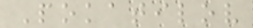Pokatilov
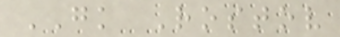GK Rostov
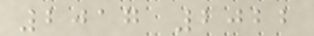2017 2022
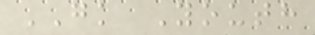GK Youth
